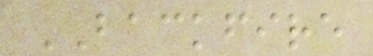BACKFIRE
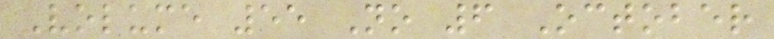Volume 55 No 6 October
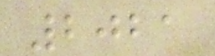2021
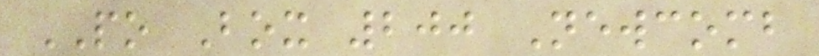PO Box 200 Newcomb
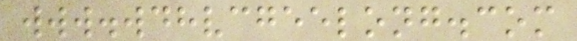www.wdhvcgeelong.com
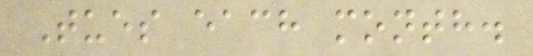Tues each month.
